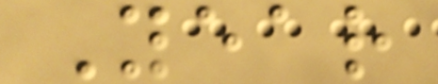Year
